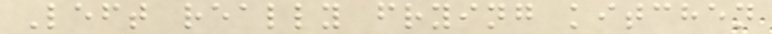Left really frying kitchen
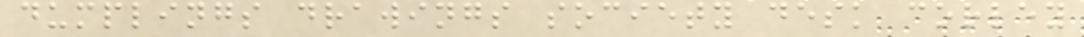dumplings drawings society desk corley
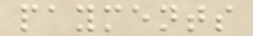payments
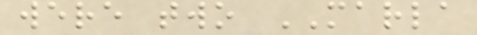were two MARLA
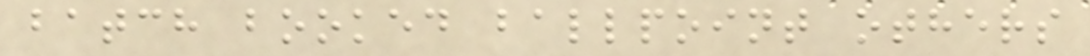batch booked ballpoint others
